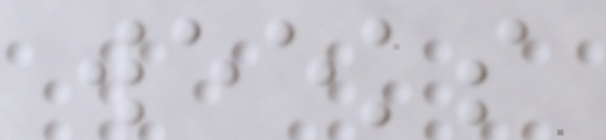weeks
